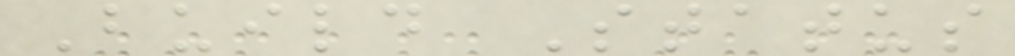Build Status
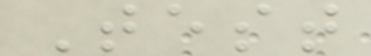Test
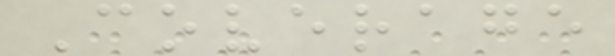Coverage
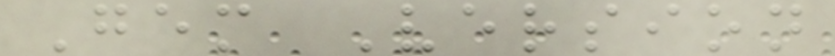Gem Version
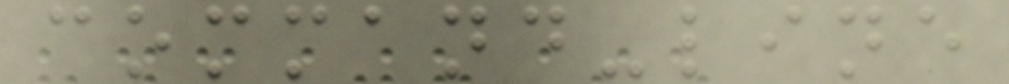command-line
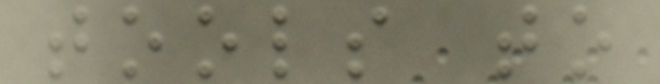tools to
